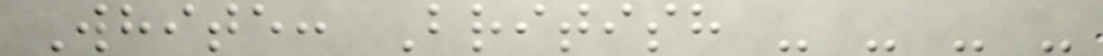White: British - - - -
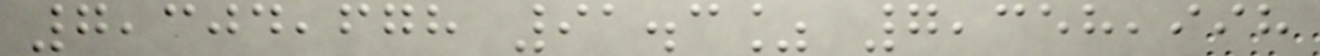7,304,678 91.3% 7,358,998
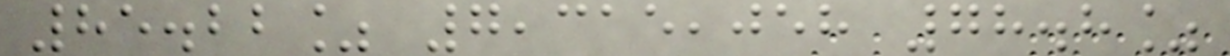85.22% 7,315,058 78.8%
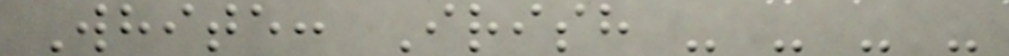White: Irish - - - -
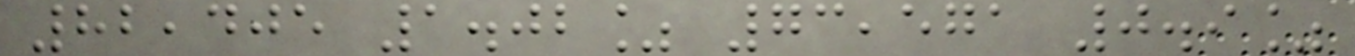82,405 1.02% 73,571 0.9%
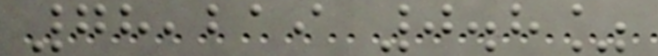78,219 0.8%
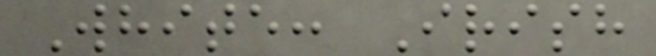White: Irish
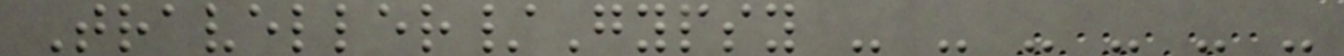Traveller/Gypsy - - - - - -
